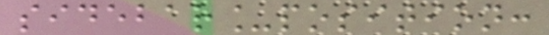sidebar_position:
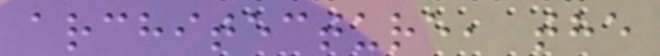architecture, the
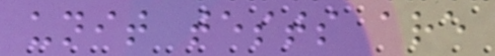unit tests are
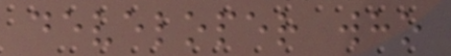developer who
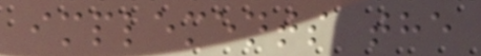implements the
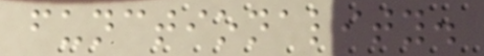functionality.
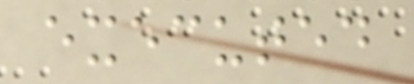executed
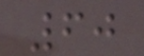60
